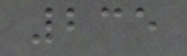235
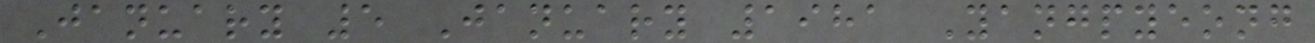January 5 January 1981 Yangpyeong
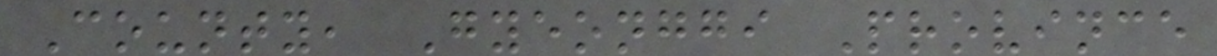County, Gyeonggi Province
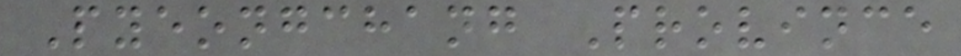Pyeongchang Province
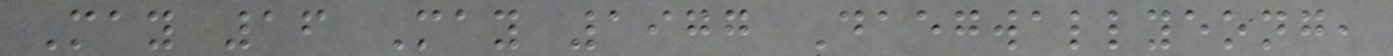May 16 May 1977 Daegwallyeong,
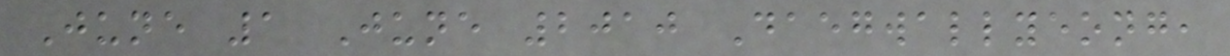June 1 June 2010 Daegwallyeong,
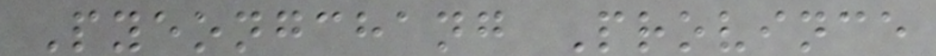Pyeongchang Province
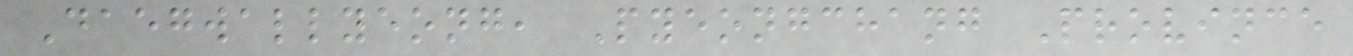Daegwallyeong, Pyeongchang Province
